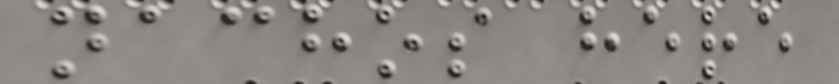nachos here
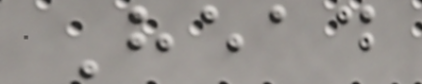Head
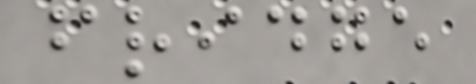fridge
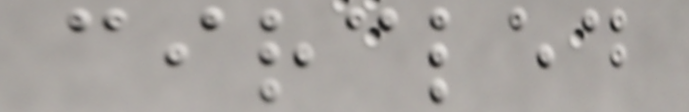circled
